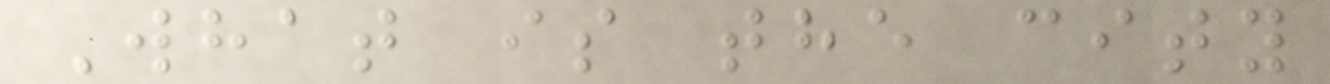What is the city
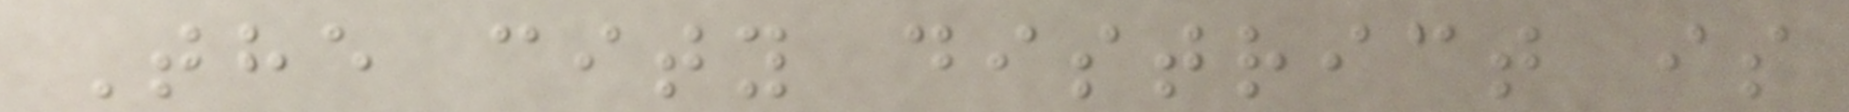The city district is
